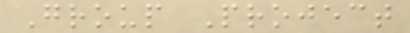Group Project
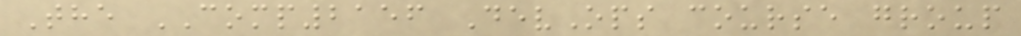The COMP2156 DevOps course group
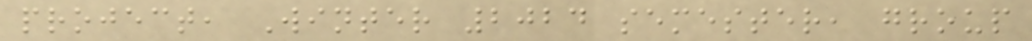project, Winter 2024 semester, group
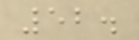52.
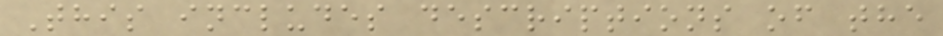This includes descriptions of the
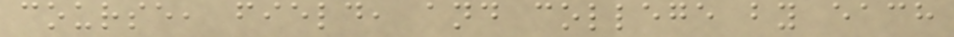course, field, and college by each
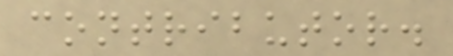contributor.
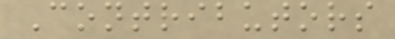Contributors
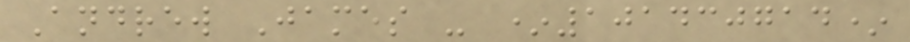Andrew James - *101430714*
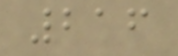216
